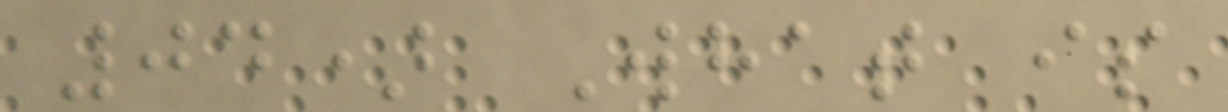04) What is
